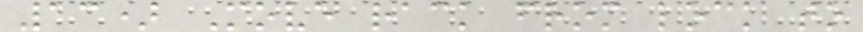13) Move rack from lock to
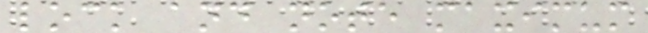lock and note maximum
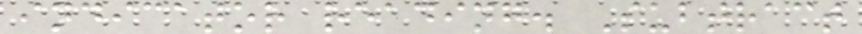indicator reading. Subtract
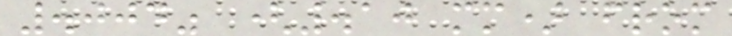.004" (.10 mm) from
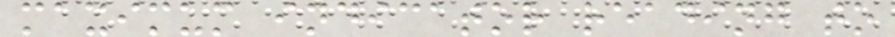maximum indicator reading to
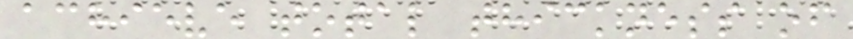achieve total thickness of
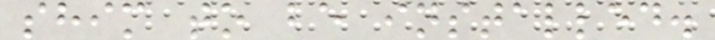shim to be installed.
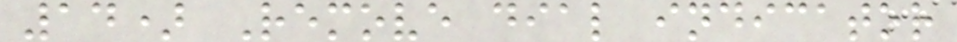14) Remove dial indicator
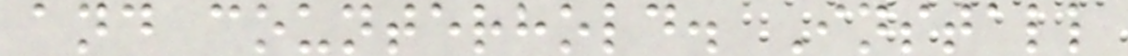and counterhold. Install
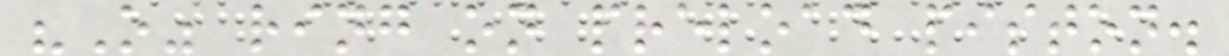"O" ring on preload piston.
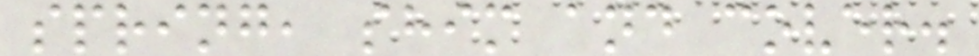spring, shim and cover.
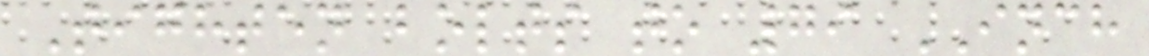Tighten bolts to 79 INCH
